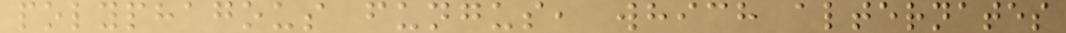polyphagous fungus, which alternates
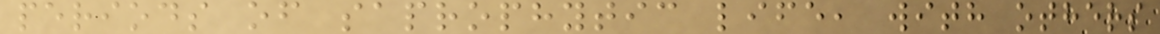periods of saprophytic life, with others
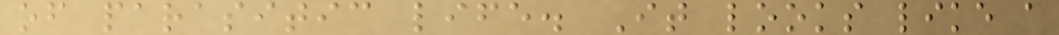of parasitic life. It looks like a
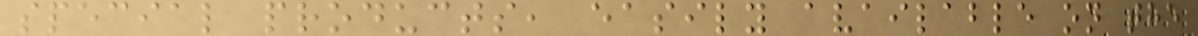special products, easily available on the
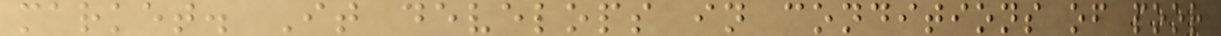market. It develops in conditions of poor
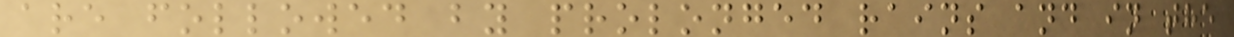are followed by prolonged rains and in the
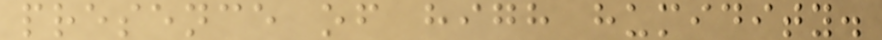presence of high humidity.
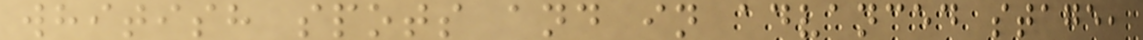whitish spots and in advanced stage,
